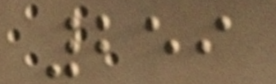259
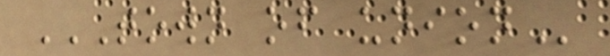TOWN OF UNION
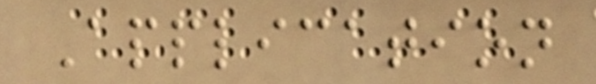Application
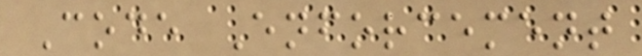Code Enforcement
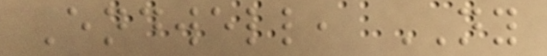Endwell, NY
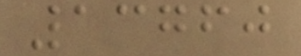13760
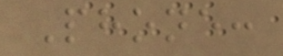Phone:
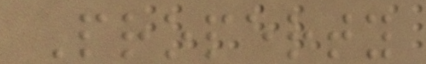Property
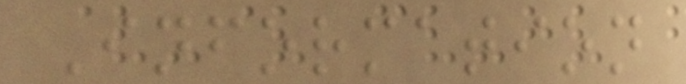Information
